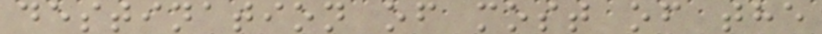destination of most of the
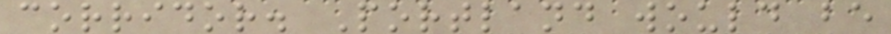corridor. Portland would be
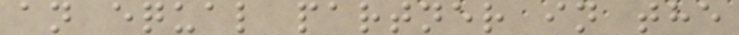an equal partner in the
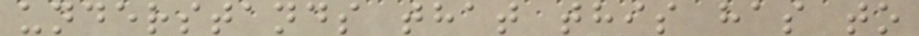understands that this has to
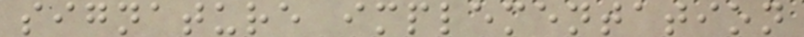signature implementation
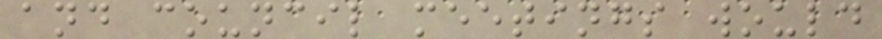and council meetings would
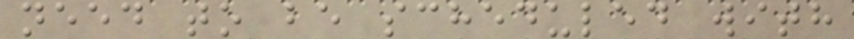need to be scheduled with
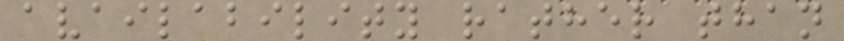availability rather than
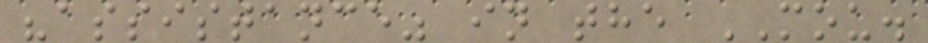"assistance" in the MOU.
